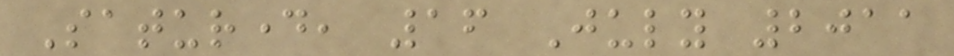Saturday, 16 July 2011
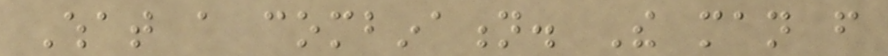What a combination. The man from
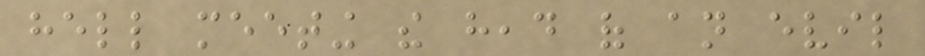hell meeting the head of an evil
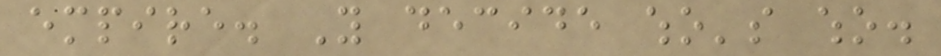empire. You decide who's who.
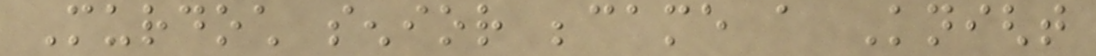Murdoch senior became a Knight
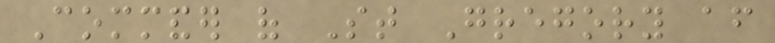Commander of St Gregory after
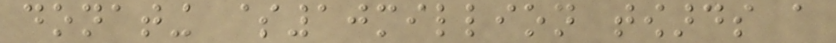donating $10million towards a
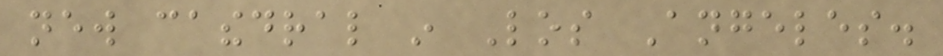new cathedral in Los Angeles.
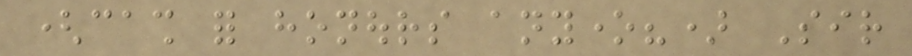(cash for honours anyone?) Sir
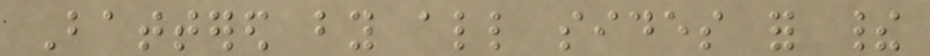Battered by all sides for their
